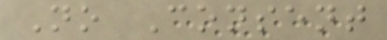No Consent
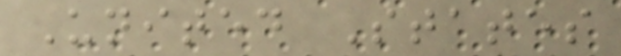United States
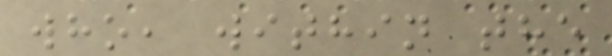who, within the
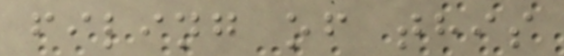filing of this
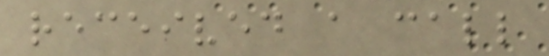received a call
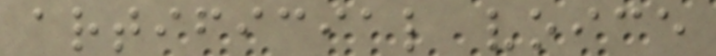artificial voice
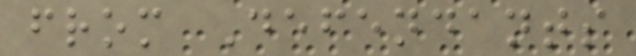from Defendants
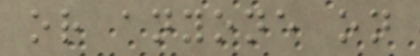or anyone on
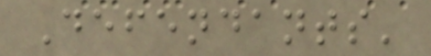Defendants'
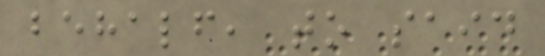behalf, to said
